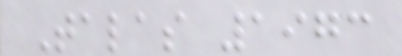Talas 1973
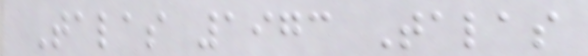Talas 1973 Talas
